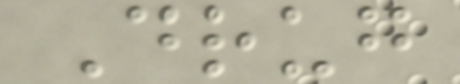Drug
